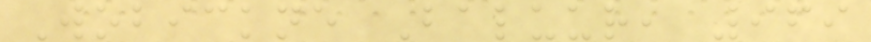Wobickne Baluur, 969
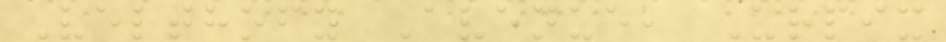Velthofy Avenue, Urpix
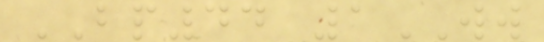BP44 1WW
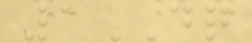1DQ
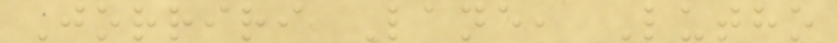Jorriri Lane, Lutho
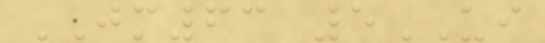JM63 5UI
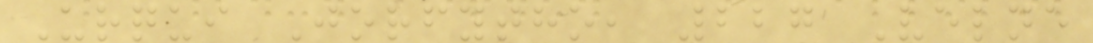Urqui Jorfytho, 227 Velne
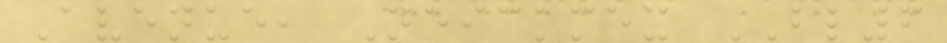Avenue, Neickmex BL6
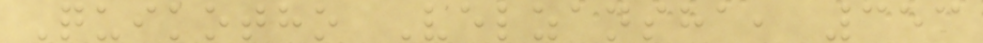Quikotho Velzansha, 353
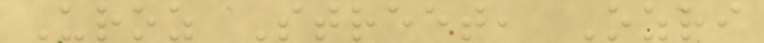Uroz Street, Ozri
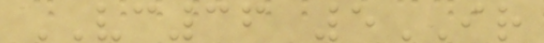VC36 5IR
